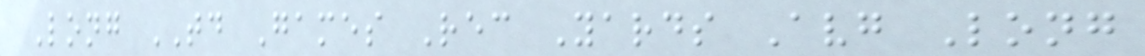Long TD Games Rec Yards Avg Long
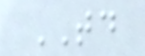TD
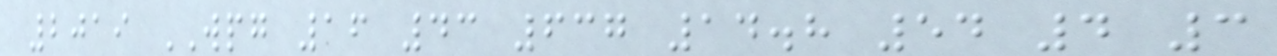2019 WPG 16 43 637 14.8 54 4 3
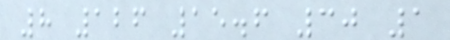8 126 15.6 30 1
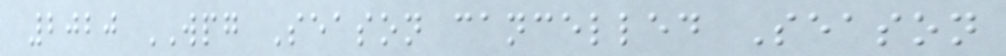2020 WPG Season cancelled Season
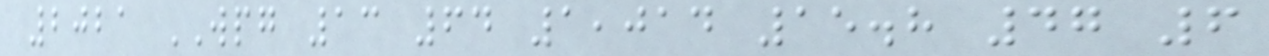2021 WPG 13 64 1,014 15.8 47 6
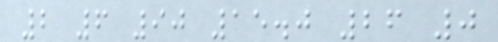2 6 90 15.0 26 0
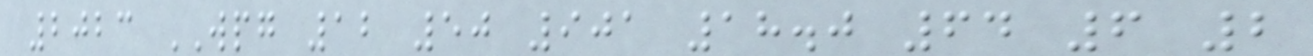2023 WPG 12 50 901 18.0 64 6 2
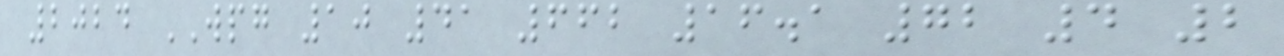2024 WPG 10 41 662 16.1 72 4 2
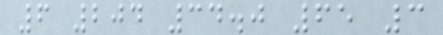6 204 34.0 65 3
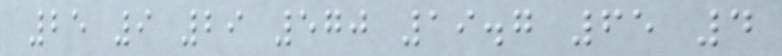25 9 29 570 19.7 65 4
